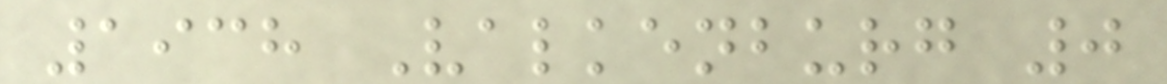1938 Valkenburg 0
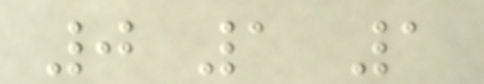0 1 1
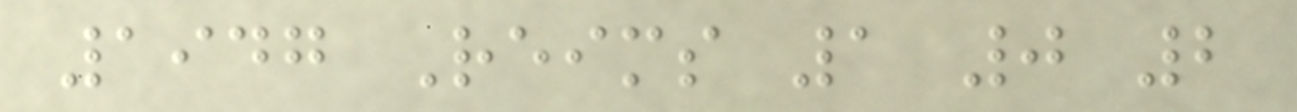1947 Reims 1 0 2
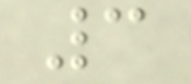3
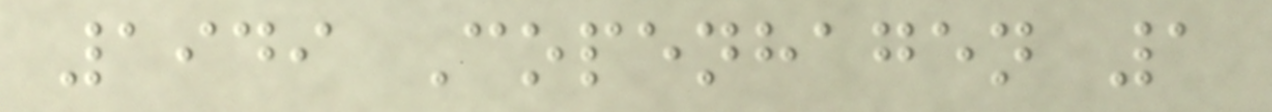1949 Copenhagen 1
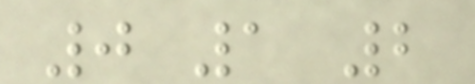0 1 2
